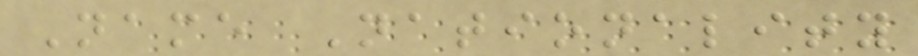Name Nationality
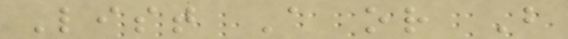List A or B
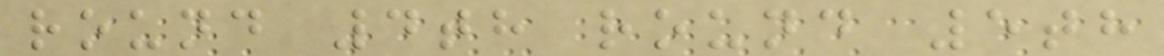round 4th round 5th
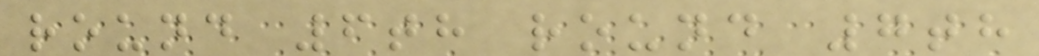round 6th round 7th
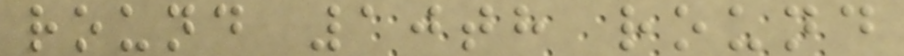round 10th round
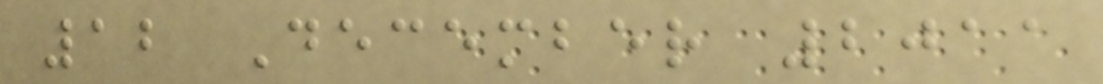12 December 2011
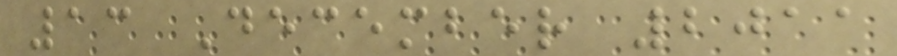13 December 2011
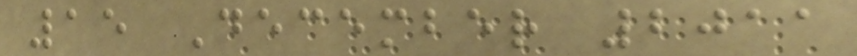15 December 2011
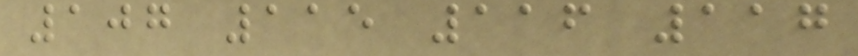107 115 116 117
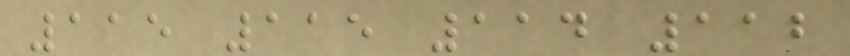115 115 114 112
